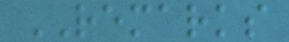REMARKS
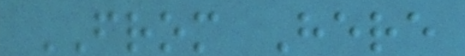FROM Here
